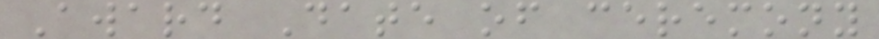Award Date of ceremony
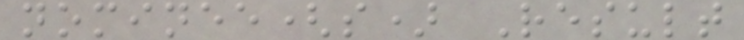nominee(s) Result
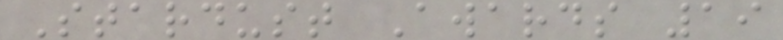Stardust Awards 19
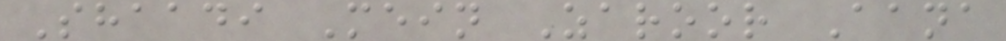Shaadi Mein Zaroor Aana
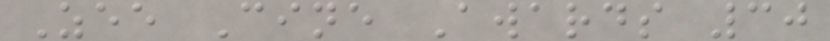Zee Cine Awards 30
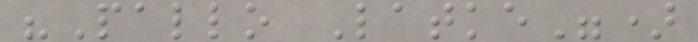"Pallo Latke")
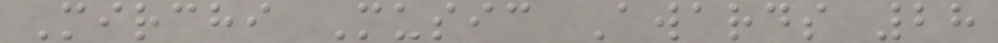Mirchi Music Awards 28
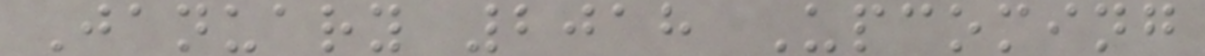January 2018 Upcoming
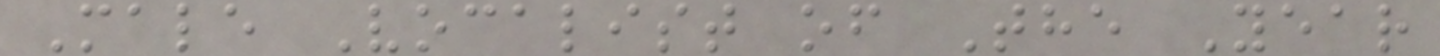Male Vocalist of The Year
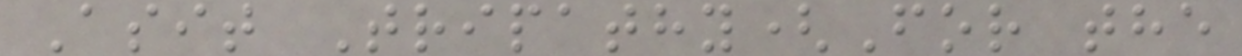Asit Tripathy(For the
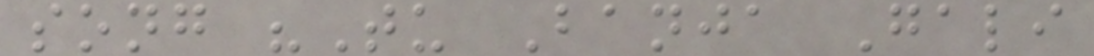song "Tu Banja Gali
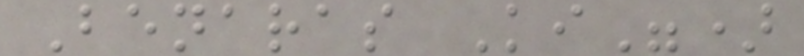Benaras Ki")
